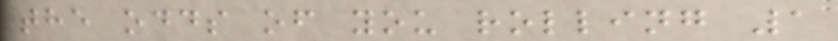the odds of you rolling 1
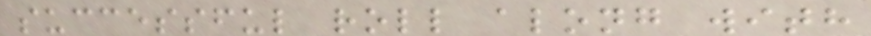successful roll along with
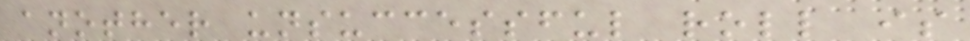another unsuccessful roll is
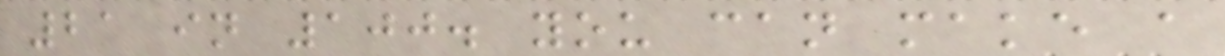21 in 100. you can make a
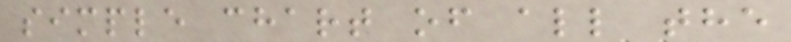simple chart of all the
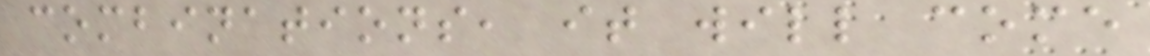combinations, it will come
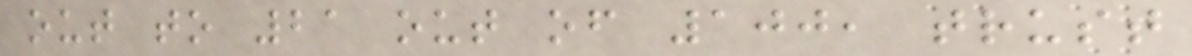out to 21 out of 100, trust
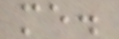me.
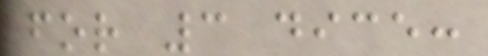for 3 dice:
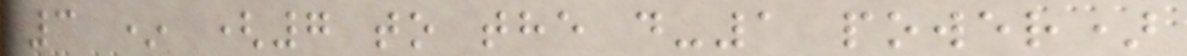3 * (7 to the d-1 power)
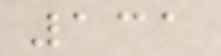131
